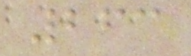263
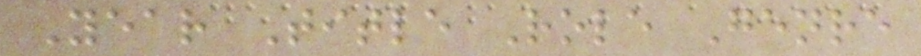Year Title Role Genre
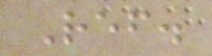Ref.
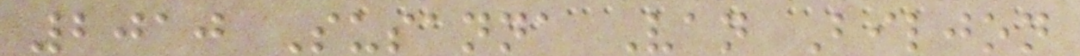2010 Susanna Van Biljon
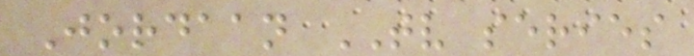Jordaan TV series
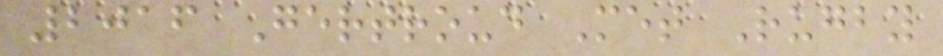2016 Gertroud Met Rugby
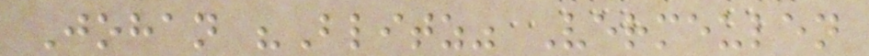Johan "Blitz" Vermeulen
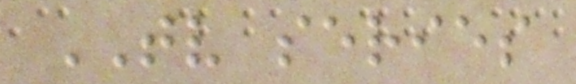TV series
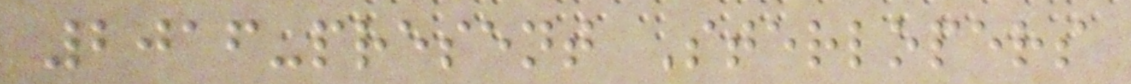2016-present Sterlopers
